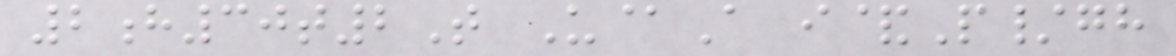2h30t2T U@A i&P/gh
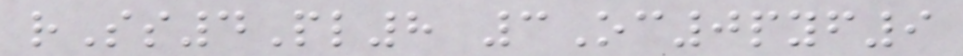rSs4Pl8 3Oc0pyf9
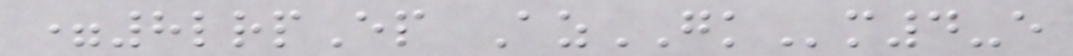=8lrpEp AzGKm4-e
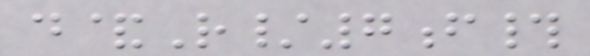d&R/7f#
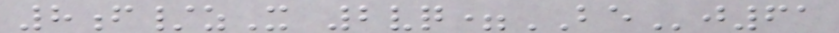8f/zX 2vq=BEj61
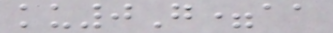ku0G=aa
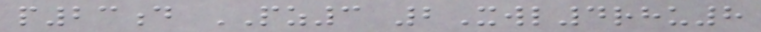p23d PZ3 2Xwl4rhu8
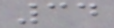34
